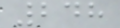248
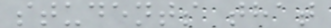students that
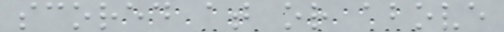scored at or above
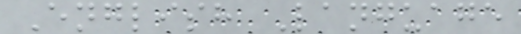English Language
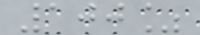100%
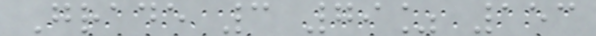Grade 3 79% 153
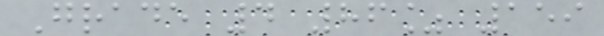Grade 4 86% 159
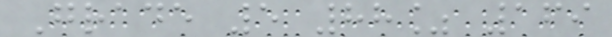Grade 5 88% 169
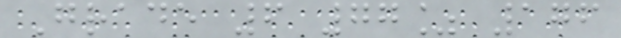Grade 6 77% 176
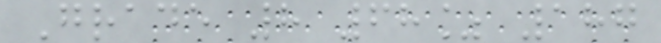Grade 8 68% 187
